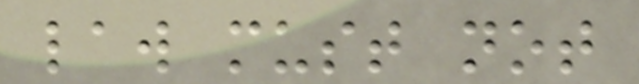law must not
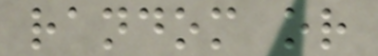random or
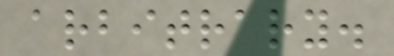arbitrary.
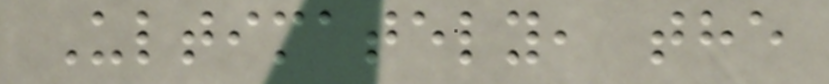Ultimately, the
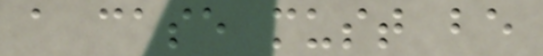a case must be
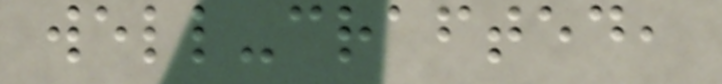well-crafted,
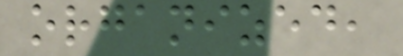organized,
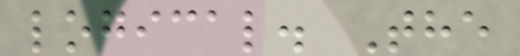logical. The
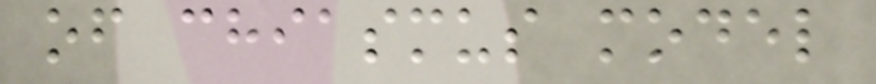of chiasmus model
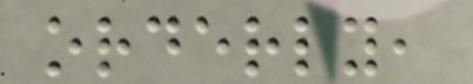orderly,
